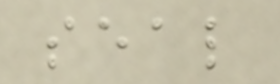seal
